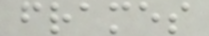frames
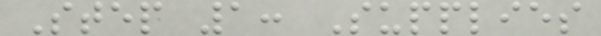Step 1: Supplies
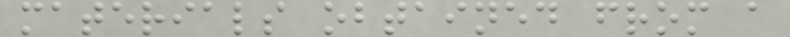materials obtained from a
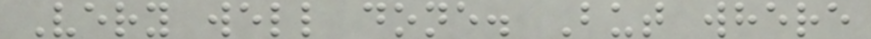Very well done. But where
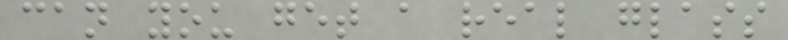can you get a real glass
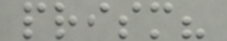prism?
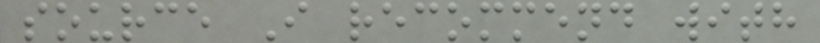source I recommend with
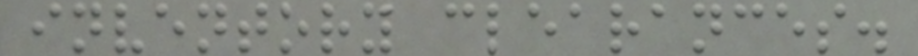inventory clearances.
